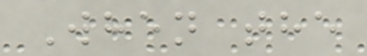When the
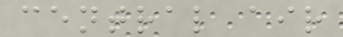central air
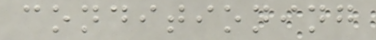conditioning
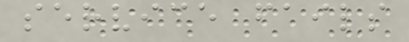service fails
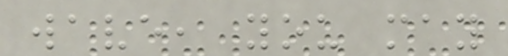wave, you may
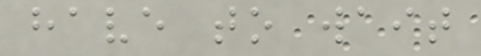have to wait
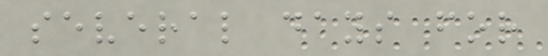several days for
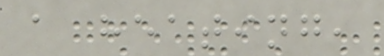a heating,
